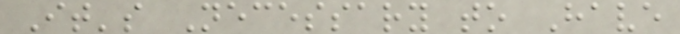It's Necessary to Have
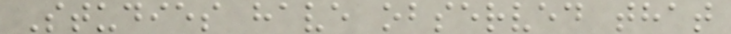Studies have observed that
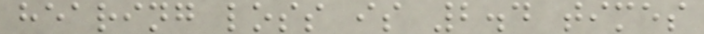hearing loss is 2.4 times
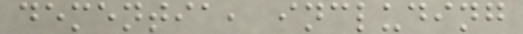dementia, including
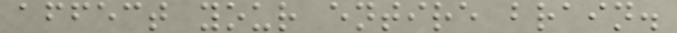affect your entire brain.
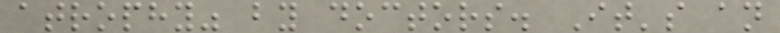atrophy" by doctors. It's an
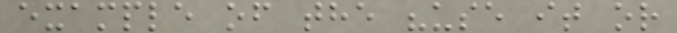example of the "use it or
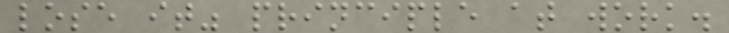lose it" principle at work.
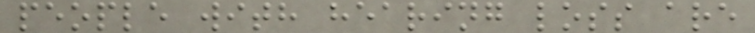people with hearing loss are
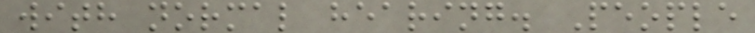with normal hearing. People
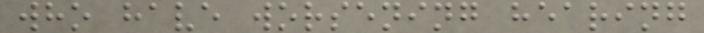who have worsening hearing
